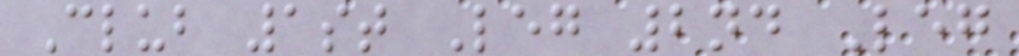Club 1st Leg 2nd Leg
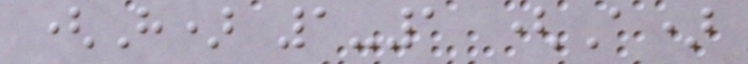(H) 1-1 (A)
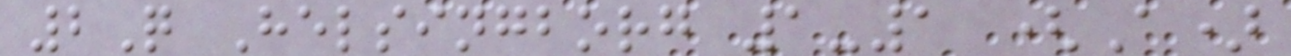2Q Helsingborg 1-1 (A)
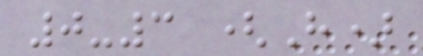0-3 (H)
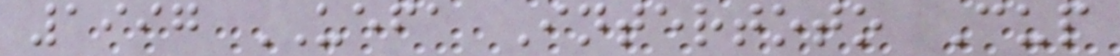1997 UEFA Intertoto Cup
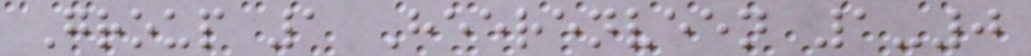Group 1 Heerenveen 1-0
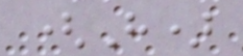(H)
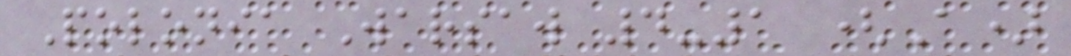Polonia Warsaw 4-1 (A)
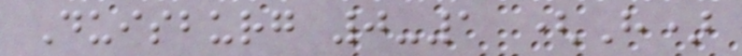Duisburg 0-1 (H)
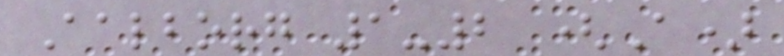Aalborg 1-2 (A)
